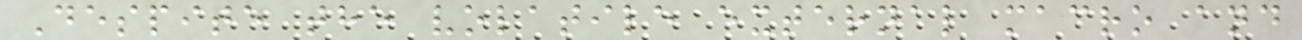Despite the volatile external macro and
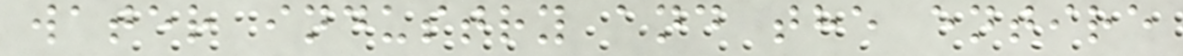water industry and the entire
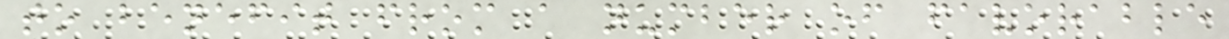to benefit from a number of favorable
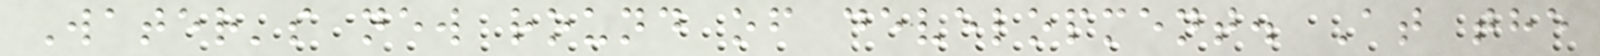Water's new round of development. At the
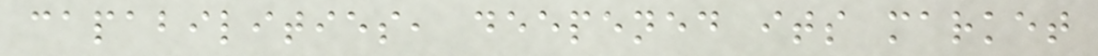capabilities, deepened its market
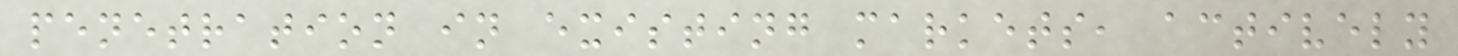penetration in existing markets, actively
